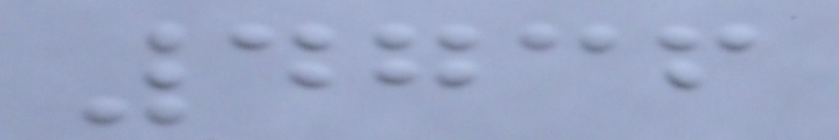4736
